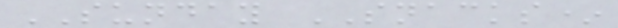SUNDAY SNACKS*
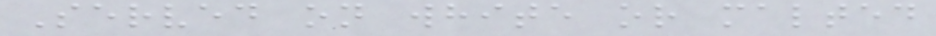Served on white or malted
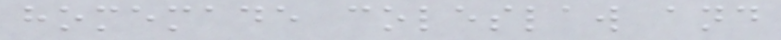homemade coleslaw and
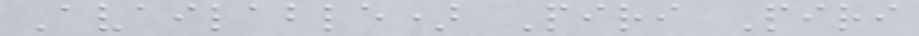Available) Piri Piri
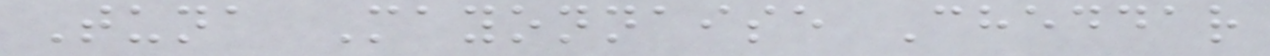Tuna Mayonnaise Cheddar
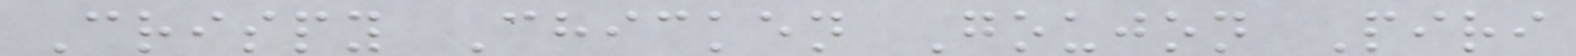Crispy Chicken Goujon Piri
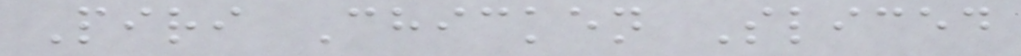Piri Chicken Sliced
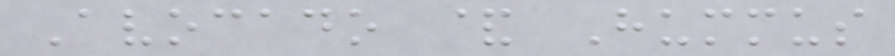Avocado & Hummus
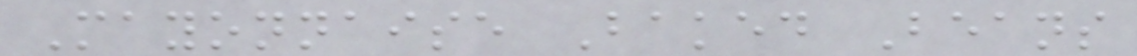Mayonnaise Baked Beans
